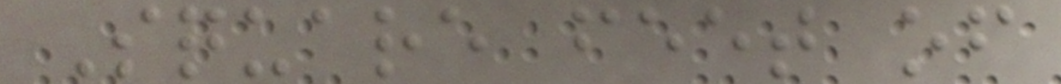Square feet of
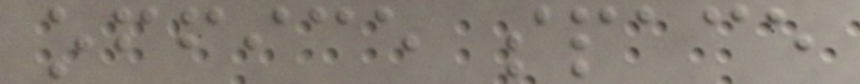office space
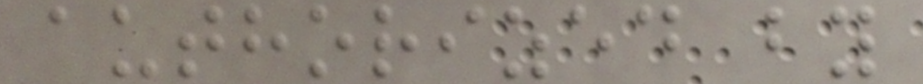authorized by
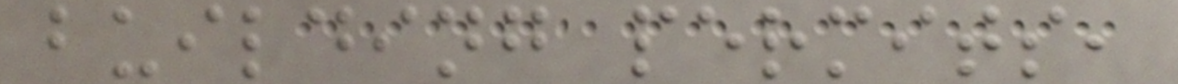building permits,
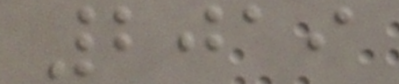2019
